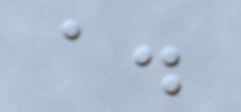a.
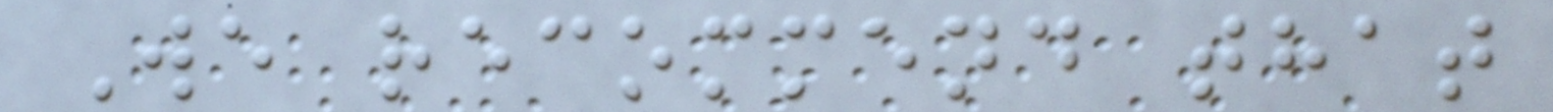We recommend that
